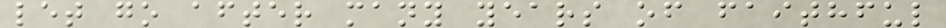let go after many years of faithful
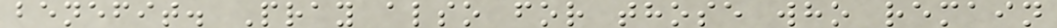benefit. Pray also for those who remain
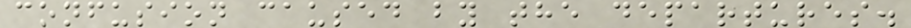confusion caused by the departures.
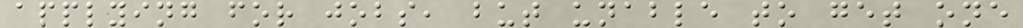applying for jobs, but unable to get one
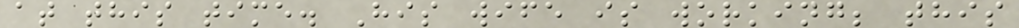at this time. His wife is working; this
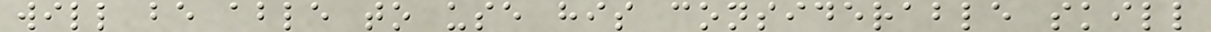will be able to use his considerable skill
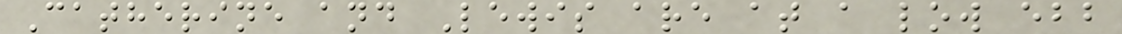Catherine and Lewis are at a low ebb
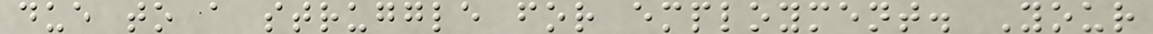due to a struggle for employment. Your
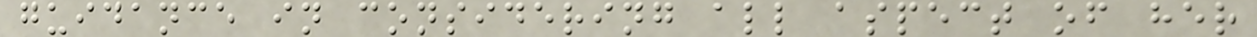guidance in considering all aspect of her
